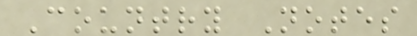Country Notes
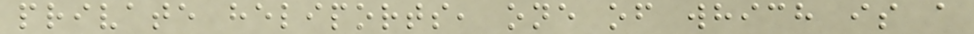private heliports, one of which is a
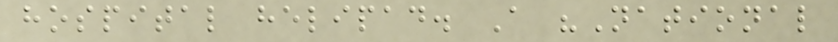hospital helipad. A "National
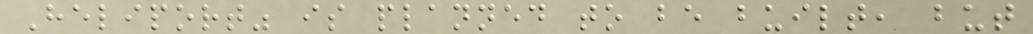Heliport" is planned to be built, but
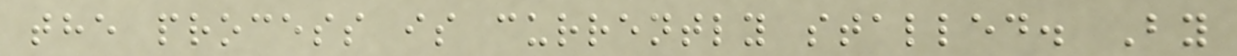the process is currently stalled. By
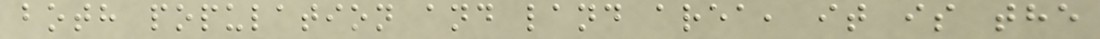both population and land area, it is the
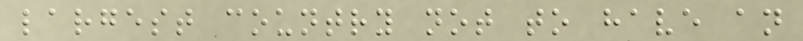largest country not to have an
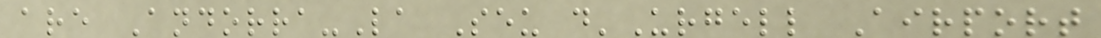are Andorra-La Seu d'Urgell Airport
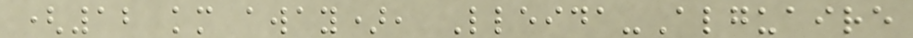(12 km away), Lleida-Alguaire
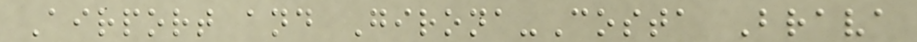Airport and Girona-Costa Brava
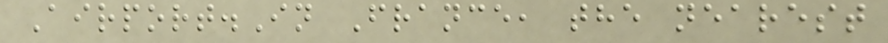Airport.In France, the nearest
